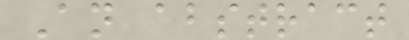An abstract
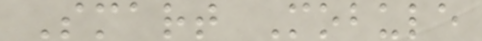Smart Mobule
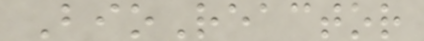BioReactor
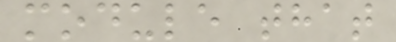module that
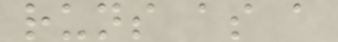runs as a
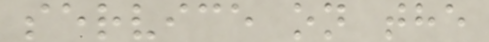service on the
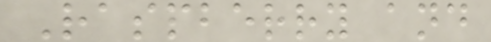Raspberry and
